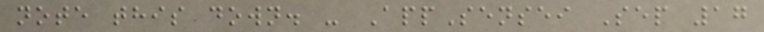note this down. - AppSensei Sep 17
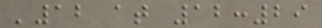'12 at 12:29
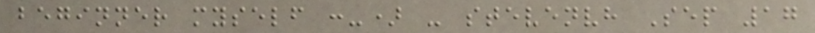beginner myself :-) - stevenvh Sep 17
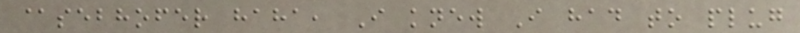@sebhofer haha, I knew I had to plug
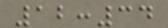12:34
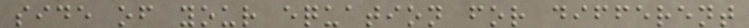side of your equation for different
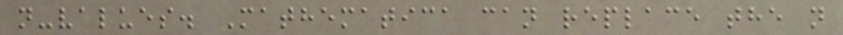n-values. Mathematica can replace the n
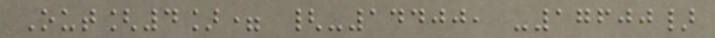Out[4]= {-14400, -17600}
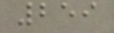259
